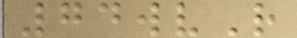74wvR
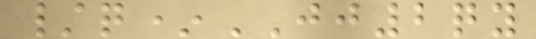/q*JJ2qy
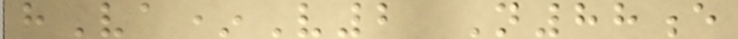hVa*V2 N88e
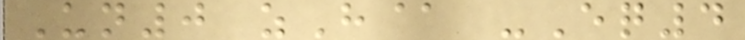Un0 zH@ -Eq4
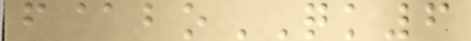f@boQK6
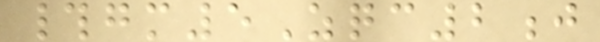#gm5Zqc2j
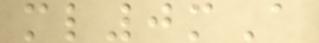ml0mA
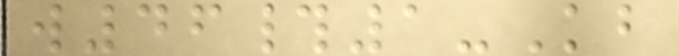w46#1-Kb
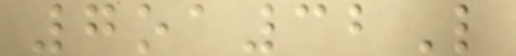7oa32L
